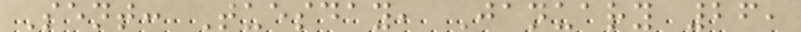Sent: Tuesday, January 26,
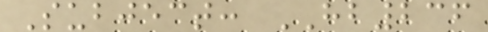Subject: HB236
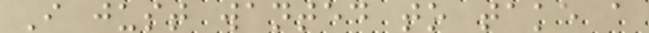I just wanted to take a
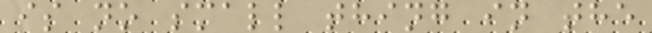is no small thing in the
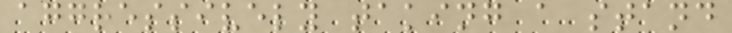aggressively taking a stand
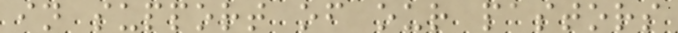in support of our pastors
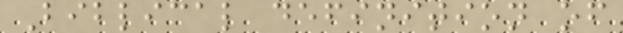Biblical definition of
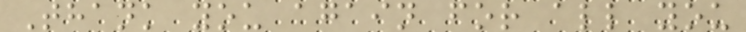Thank you again for all you
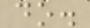do.
